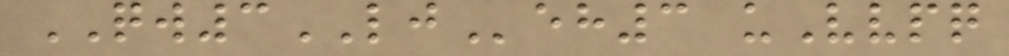QW3LJeh3 uVvpq
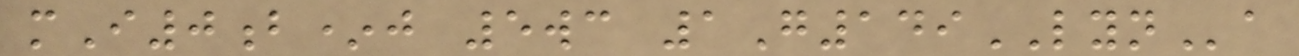mI0b*j 5wc 1G149LYNa
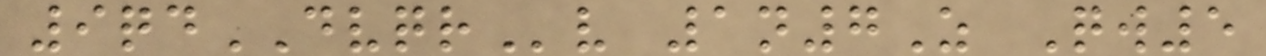9qdDVQRv 1n7Z Qw5
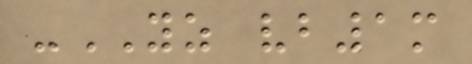-YZ vb1m
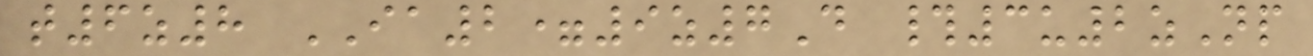t6z8 IA2=9z7D #3u2zNp
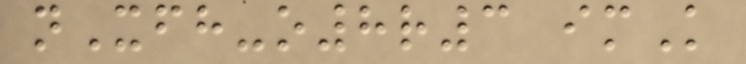nXfh-o8r3 imK
